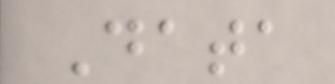Data
